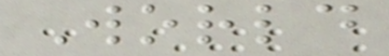World
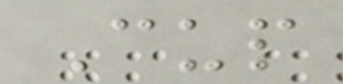Cup
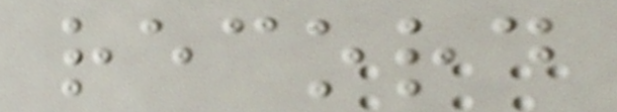record
